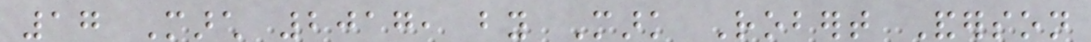17 March 2017, by Mark Robert Anderson
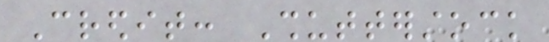Credit: Shutterstock
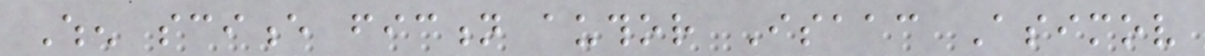When science fiction author Isaac Asimov
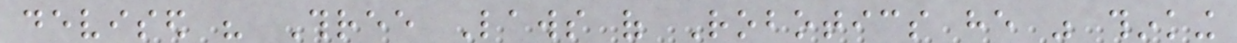devised his Three Laws of Robotics he was thinking
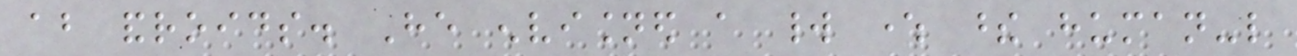about androids. He envisioned a world where these human-like
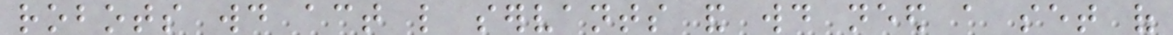robots would act like servants and would need a set of
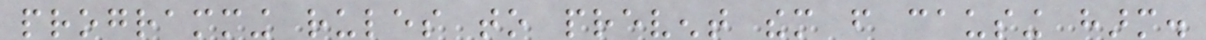programming rules to prevent them from causing harm.
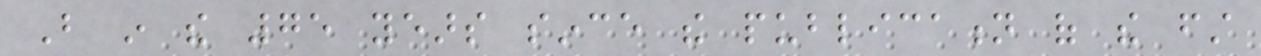But in the 75 years since the publication of the first
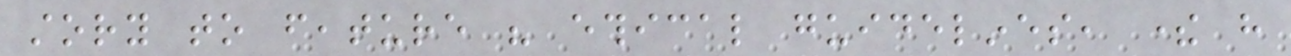story to feature his ethical guidelines, there have
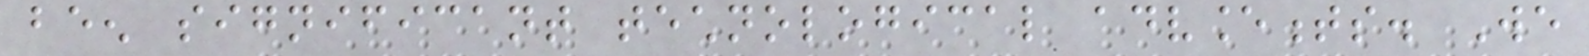been significant technological advancements. We
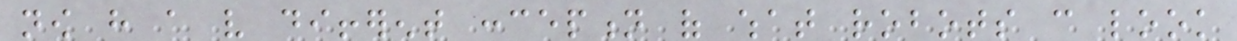now have a very different conception of what robots can look
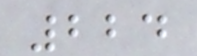224
